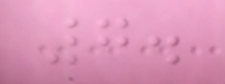7.
